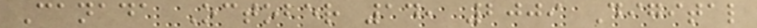Canada October 14, 2009 Digital
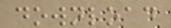download
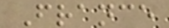France
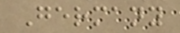Germany
